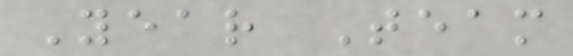Year Team
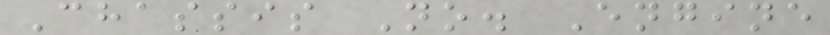Chassis No. Engine
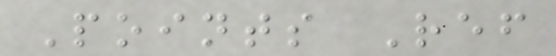Points Ref
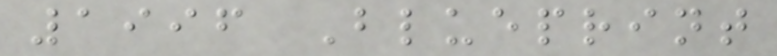1996 Blueprint
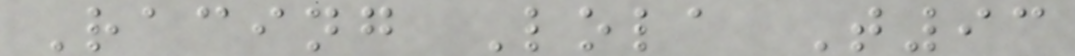Racing Lola T93
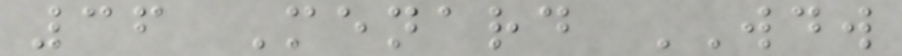36 Menard WDW
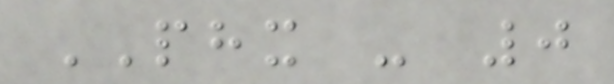PHX - 0
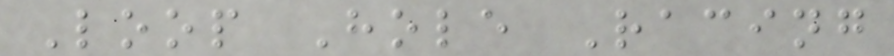Loop Hole Racing
